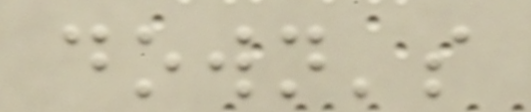down's
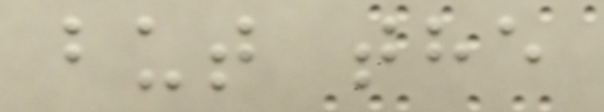but the
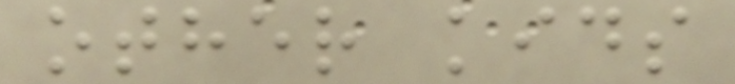other kids
